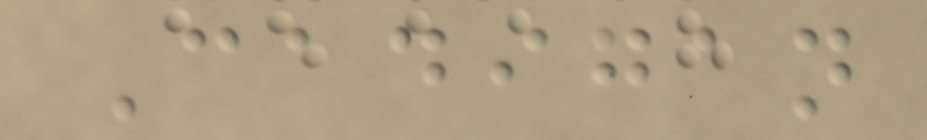Cadigan
